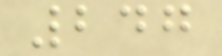247
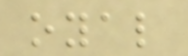oyal
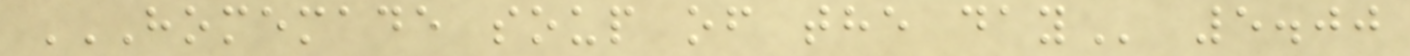HOMEMADE SOUP OF THE DAY 5.00
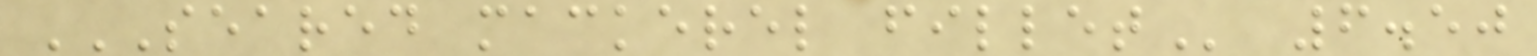SEARED MACKEREL FILLET 6.50
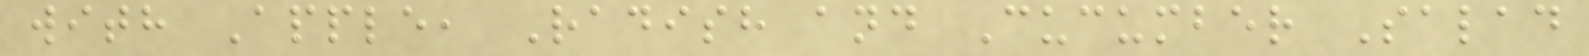with Apple, Radish and Cucumber Salad
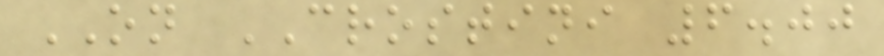ON CROSTINI 6.00
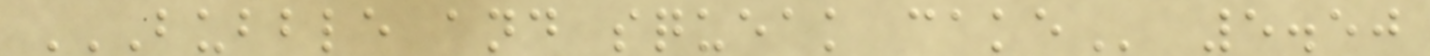BUBBLE AND SQUEAK CAKE 5.50
